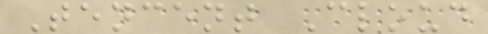Tencent Cloud
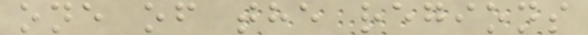one of the regions
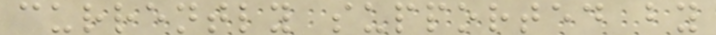currently supported by
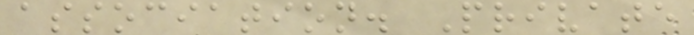association. Private
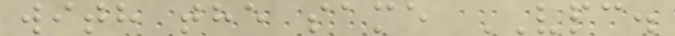with the same VPC.
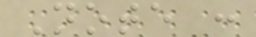Note :
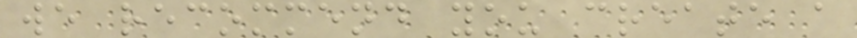we recommend you create a
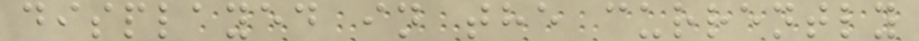displayed in the currently
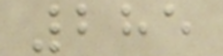285
